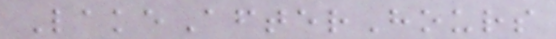LakeAfterHours
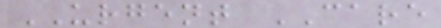URGENT CARE
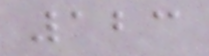123
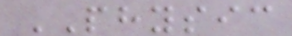PHYSIC
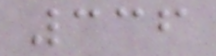336
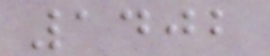1402
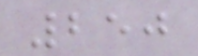250
